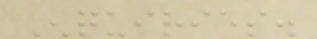Enquiries.
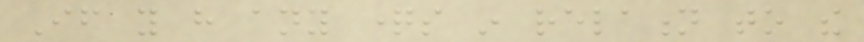If you have any questions in relation to the
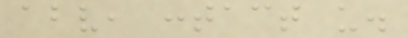above, contact us.
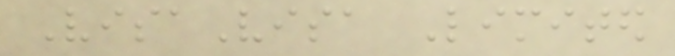VisaVisa Limited
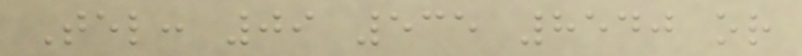Tel: 09 535 8540 or
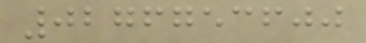0276753600
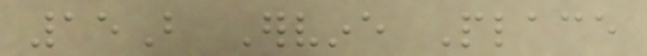15B Ervine Place
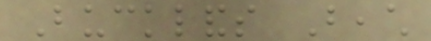Bucklands Beach
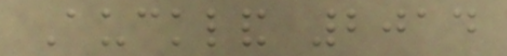Auckland 2014
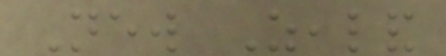New Zealand
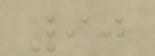90
